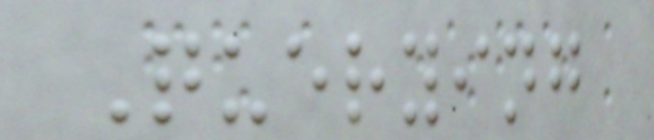Querying
